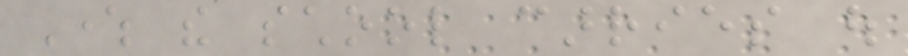Where the school carries out
